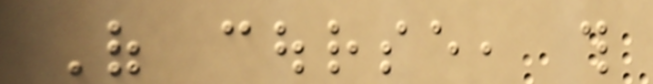Of course, this
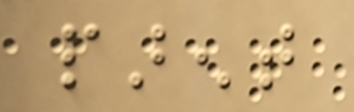parent
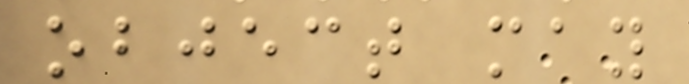object may
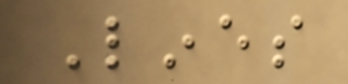Lines
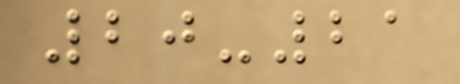20-21
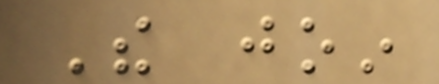The join
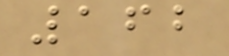162
